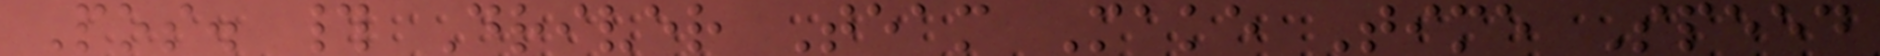Pos. # Driver Team Make Time Speed
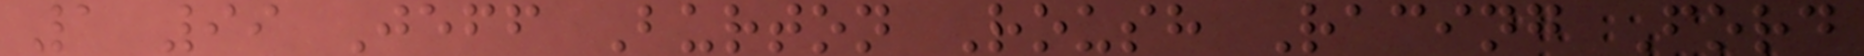1 99 Jeff Burton Roush Racing Ford
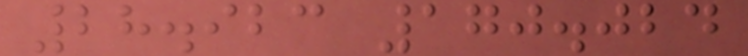28.923 170.024
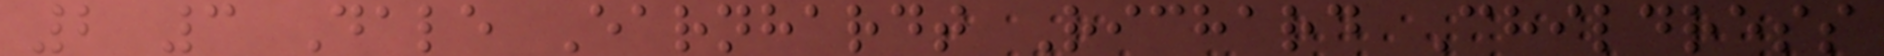2 3 Dale Earnhardt Richard Childress
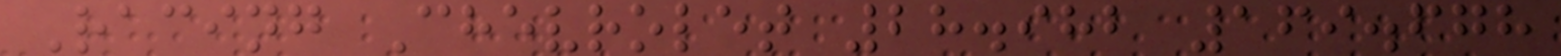Racing Chevrolet 28.982 169.678
